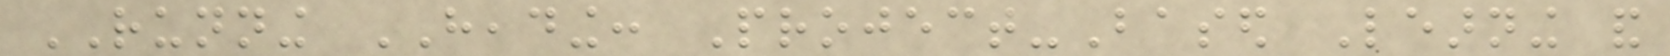RUNNING HEADING: Project-Based Learning and
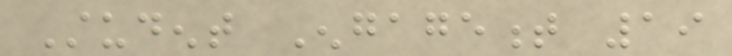Student Engagement 19
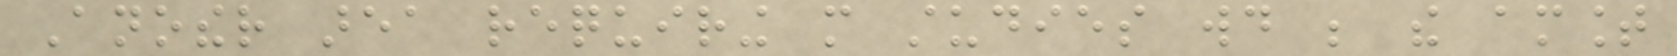Another area requiring more studies would be the amount
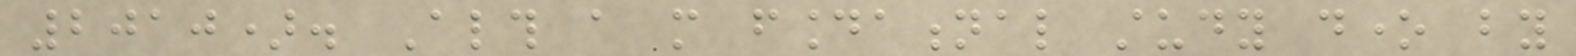2010). Although a more foundational study done by
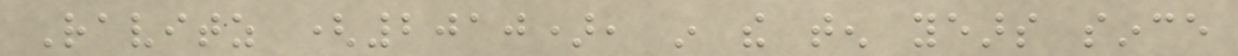Ravitz (2010), in the ten years since
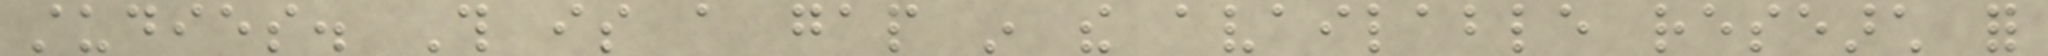studies. This is a gap in the available research for
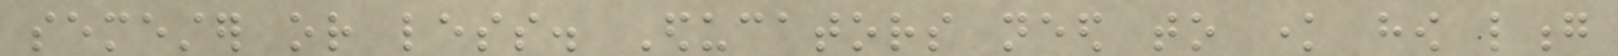semester or less. Educators need to know how long
